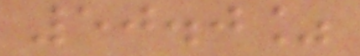50.0%
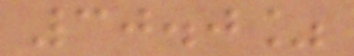30.0%
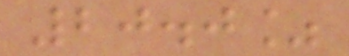20.0%
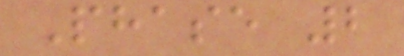Phase 2
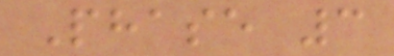Phase 3
